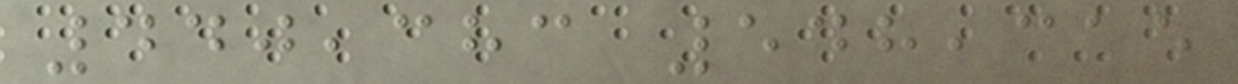440,383 548,315
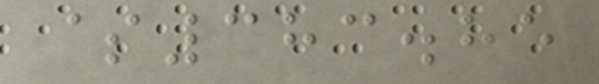$383.85
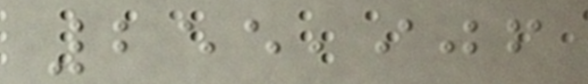255,906
